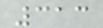313
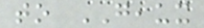to GEAUX
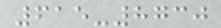615-8730
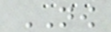NOW
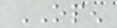OPEN
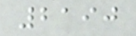2190
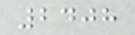2408
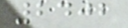2402
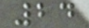24
